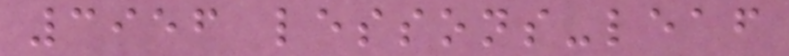3956 lessons-leaf
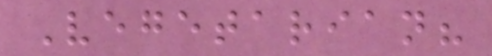Vegetarian?
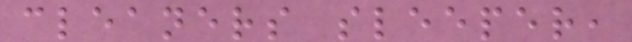cleaners sleeper,
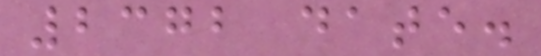2372 date.
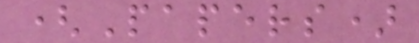(Papers)
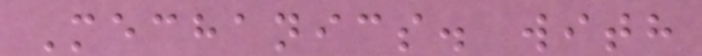Mechanics. with
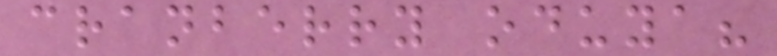cranberry oduya?
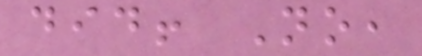did! No,
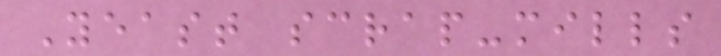Yeast scrap-mills
